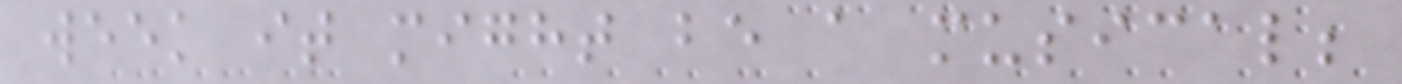week it might be a musical;
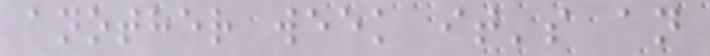another week it's an
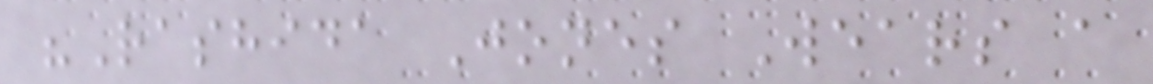"Rashida Jones Wears a
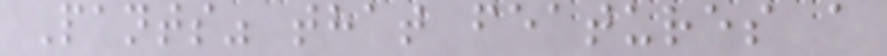Pants" that features a
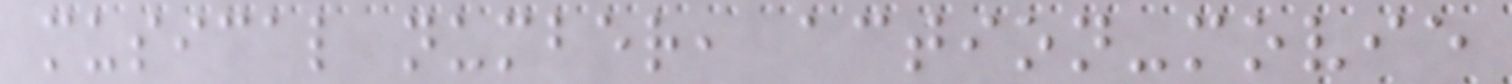musical number, action-movie
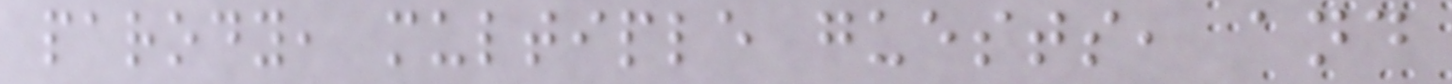parody, multiple guests, and
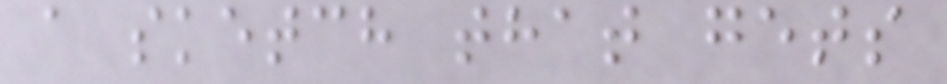a sketch that gets
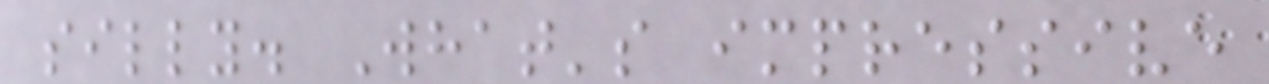silly. What's impressive
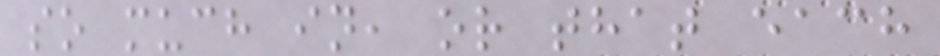so much in, or that each
